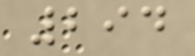294
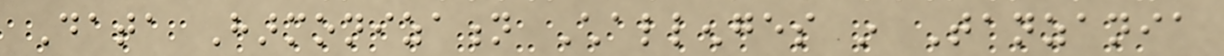Data Harmonization Challenges in Tanzania
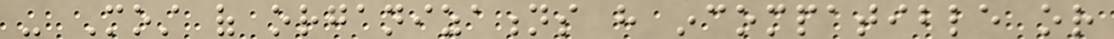- Most of organizations have incompatible or
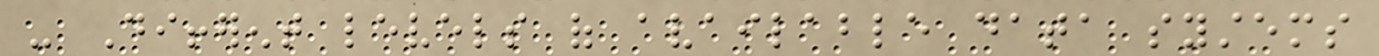- Different levels of available data systems
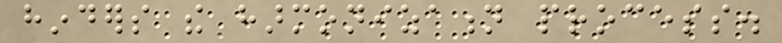hinders the harmonization process.
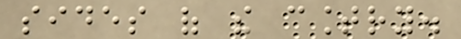sides of the country.
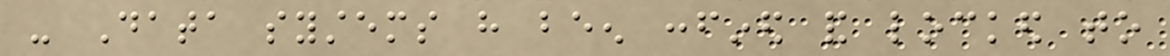- Data systems have been confined and locked to
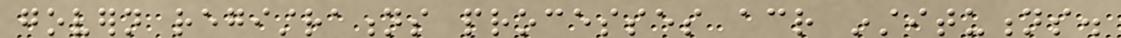govern registrations processes across institutions.
